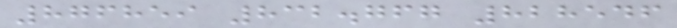876859 832.767 828546
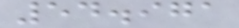54.971
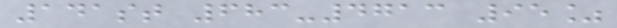141st 683-4713 95%
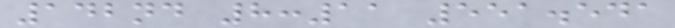142nd 8:11 551.541
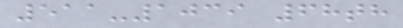511-1039 68th
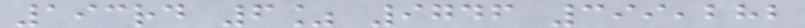193rd 6% 9746 399,282
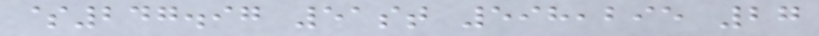$247.97 51st 598,295 27
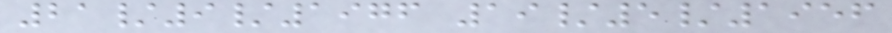21/9/1976 19/5/1956
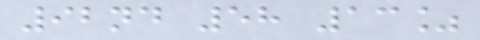92nd 58 13%
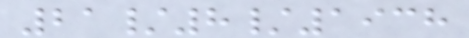21/8/1938
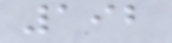192
